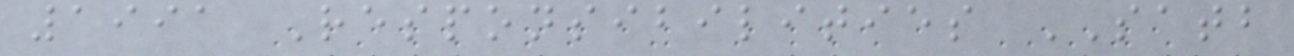1991 Responsibilities SATB
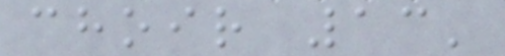choir 13'
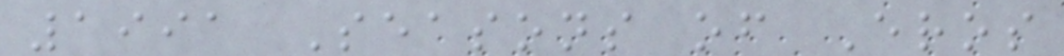1991 Seasons of Eros
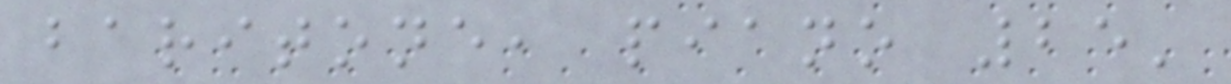baritone, piano 25'
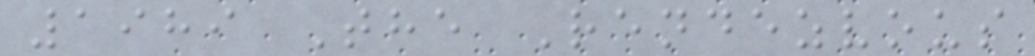1989 The Rendezvous
